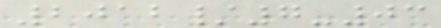2012/7-03
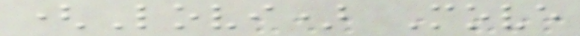(Lovi) Move
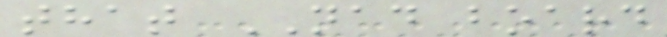that NAD board
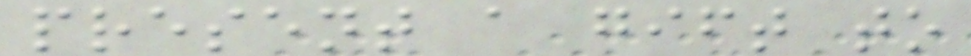present a gift to
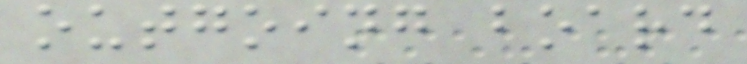outgoing board
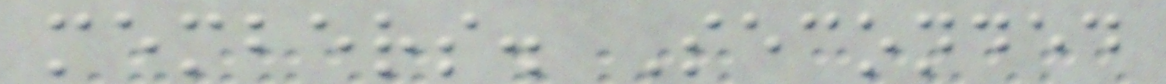members. Seconded
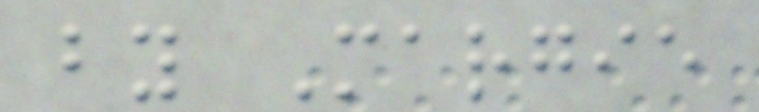by Margie
